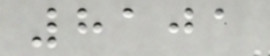8101
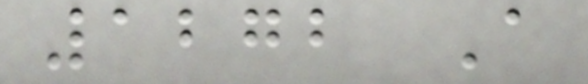1272 A
